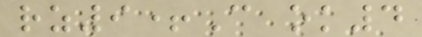rz9+C ok4
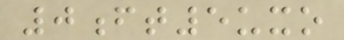0ft5uxo
